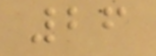26
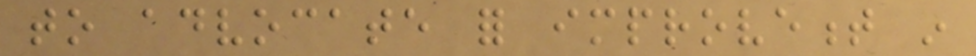to advocate for improvement in
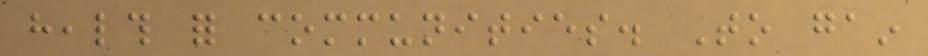health for communities. To gain
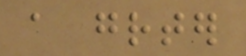a greater
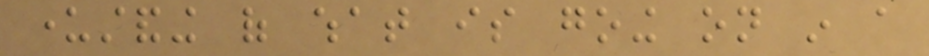understanding of what is going on in a
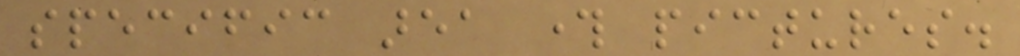specific area through pictures.
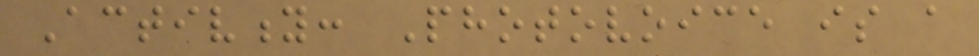Activity: Photovoice is a
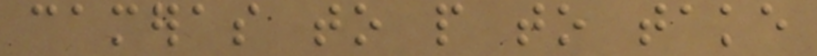cameras to people to take
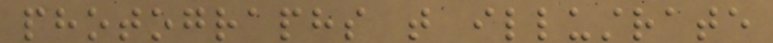photographs that illustrate
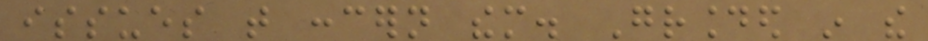issues that concern them. Grounded in the
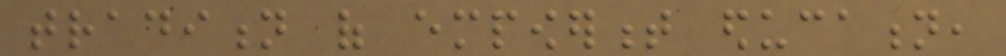tradition of empowerment education,
